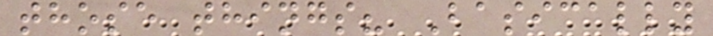those things? Basically
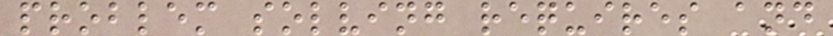problem solving requires and
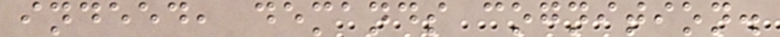indeed, demands cognition.
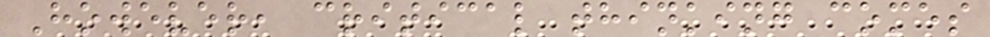However, critical thinking comes
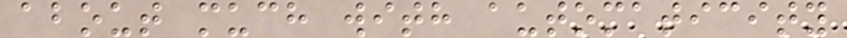about much with automaticity
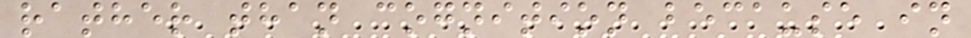rather than cognition because in
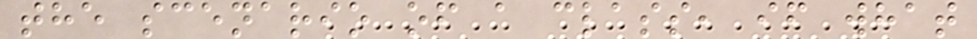the scenario of a class, if what
